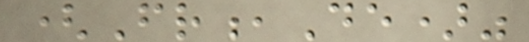(Fr,De)"
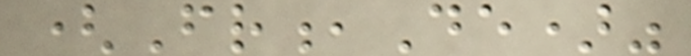(Fr,De)"
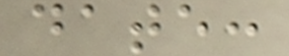date:
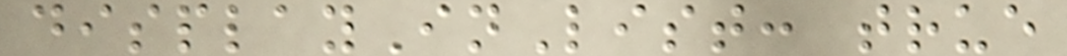displayInList: true
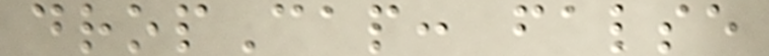dropCap: false
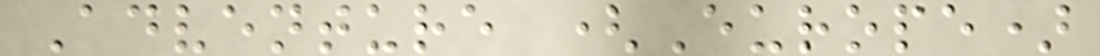Adventure (Europe)
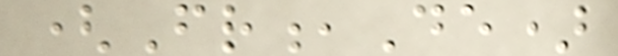(Fr,De)
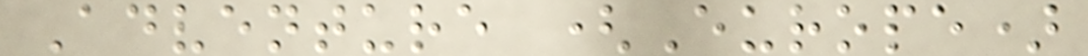Adventure (Europe)
